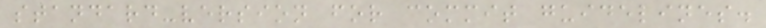standard-version for commit guidelines.
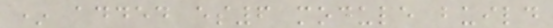* added es6 module build
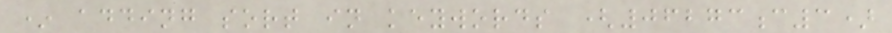* adding sort in keywords (06273c3)
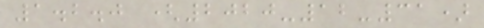1.2.0 (2020-12-31)
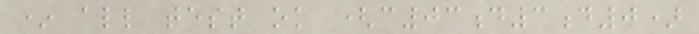* all test ok (c03d3d0)
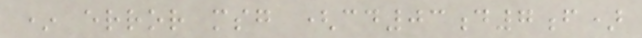* error msg (cd03d7f)
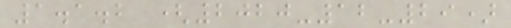1.1.2 (2020-12-29)
